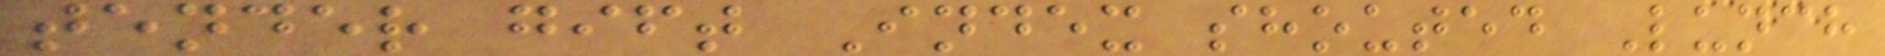tender gift Index shouted Lunch
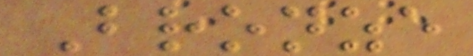Bronze
